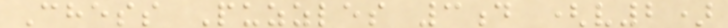Chess Puzzles 3d (v2)
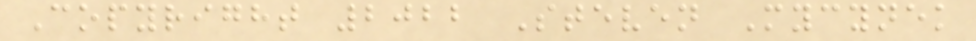Copyright 2022 Steven Mycynek
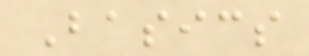Basics
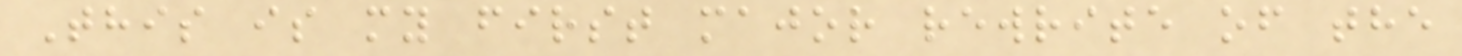This is my first major rewrite of the
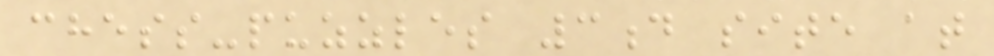chess-puzzles 3d site at
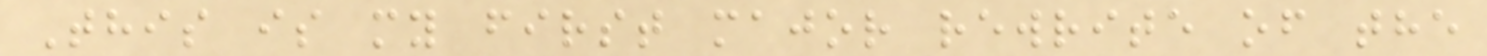This is my first major rewrite of the
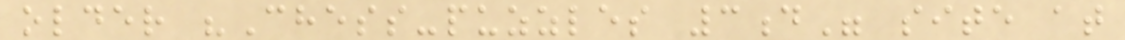older "Chess-puzzles 3d" site at
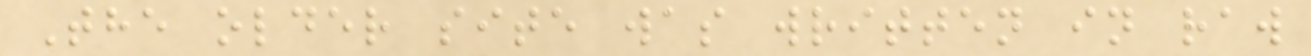The older site was written in raw
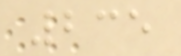235
